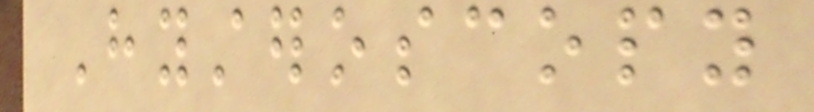Hysteroscopy
